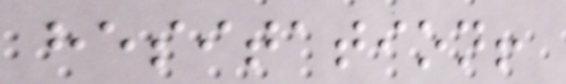hesitation!
